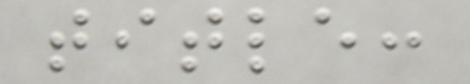title:
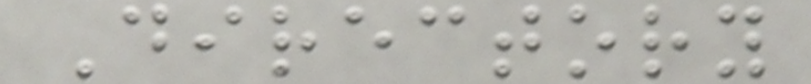Directory
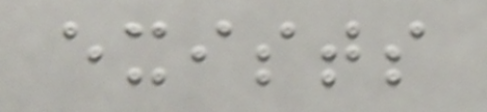exists
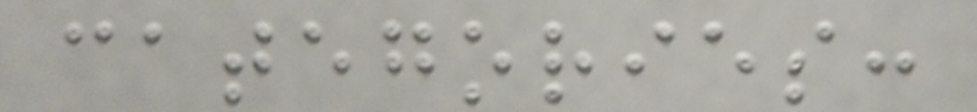categories:
